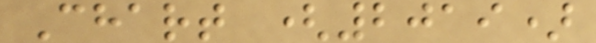Chart (2019)
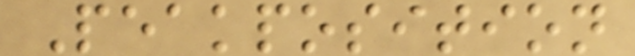Peakposition
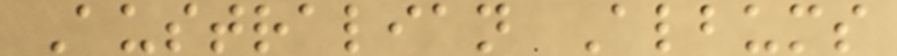Australian Albums
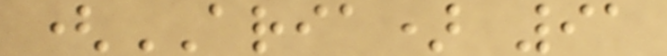(ARIA) 91
